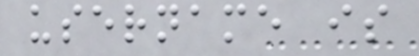username is
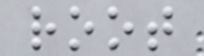root
